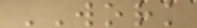WORK
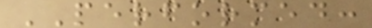PERFORMED:
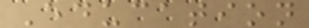Education
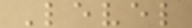Level
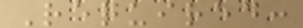Required:
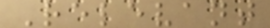Relevant
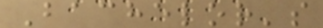Bachelor's
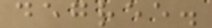degree.
